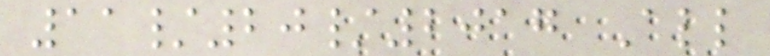11/20/2017 All
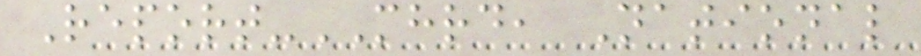Report-MHRD, National
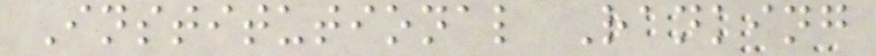Institutional Ranking
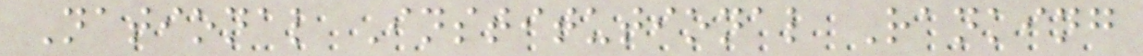National Institutional Ranking
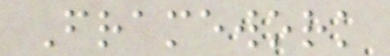Framework
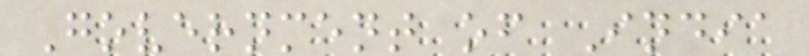Government of India
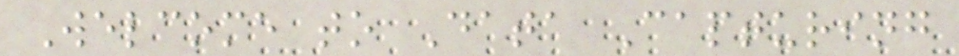Welcome to Data Capturing
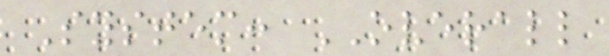System: OVERALL
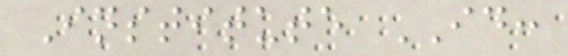Institute ID:
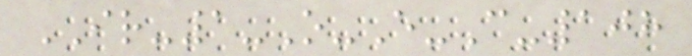IR-1-O-E-C-108
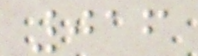016
